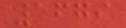1679
